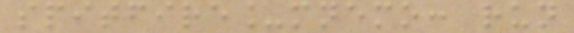spitfire_mnemo: run
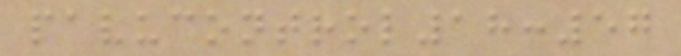pavucontrol18:57
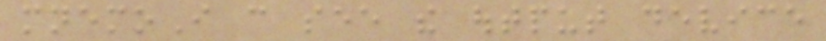mnemoI can see the output device
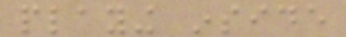playing inside
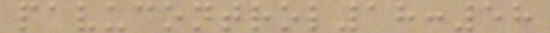pavucontrol18:58
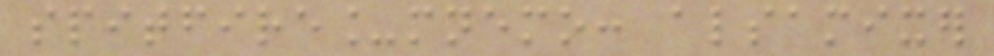spitfire_mnemo: alsamixer
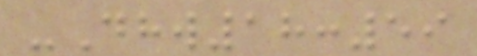-Dhw18:59
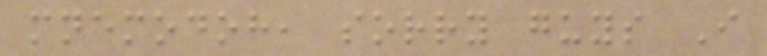mnemodoh, sorry guys I
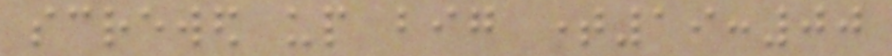screwed up big time19:00
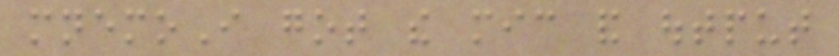mnemoI got the mic and output
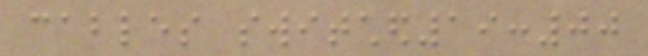cables switched19:00
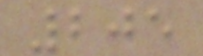205
